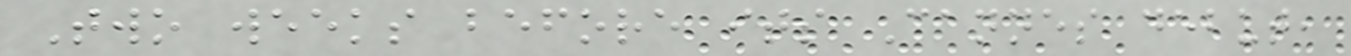Two weeks before its Cannes debut,
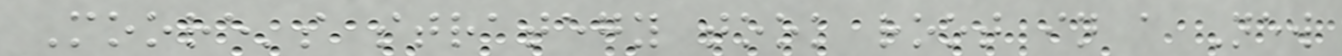Moore's strategy took root in a New
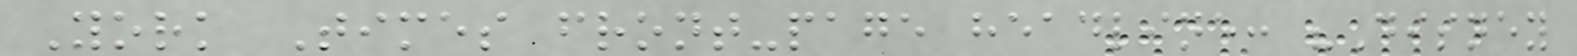York Times front-page headline: "Disney
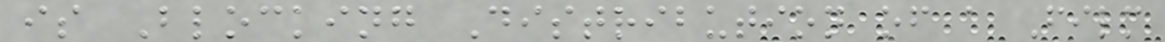is Blocking Distribution of a Film
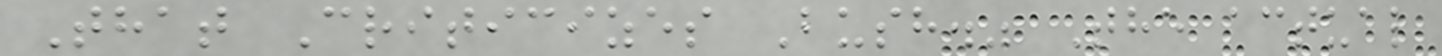That Criticizes Bush." The actual
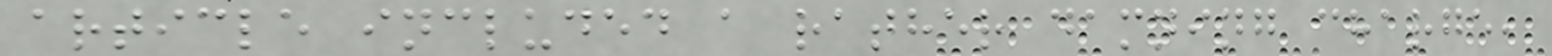article included a rather damning charge,
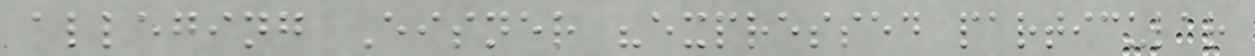alleging Eisner "expressed particular
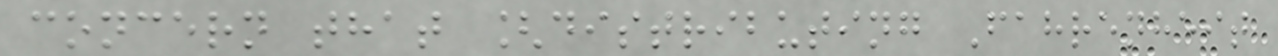concern that [distributing Fahrenheit
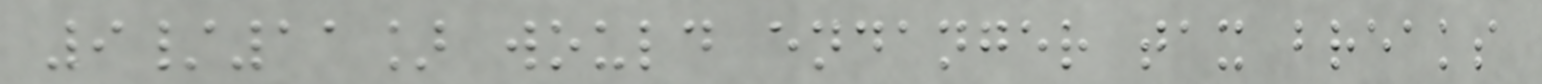9/11] would endanger tax breaks
